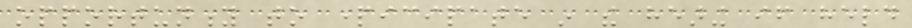opportunity to participate in the hearing if held
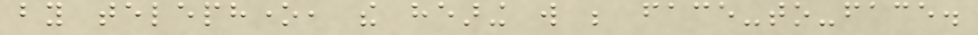by telephone, the hearing will be face-to-face.
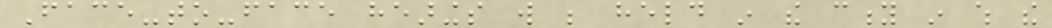Face-to-face hearings will be held in the city in which the
